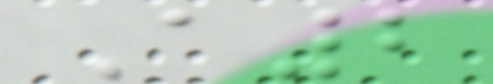A2
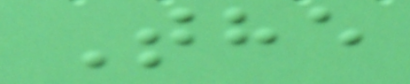The
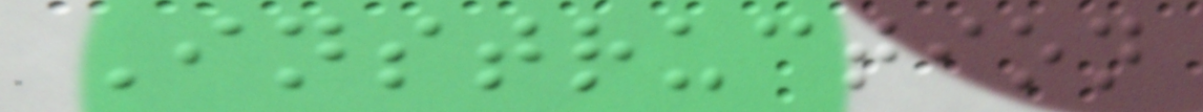Instruction
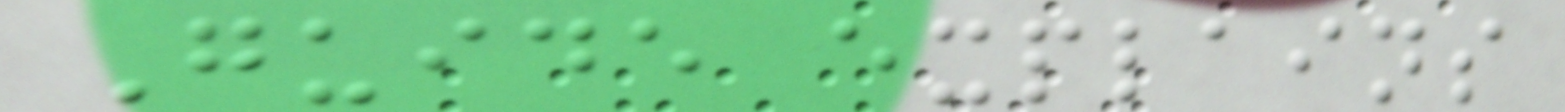Guide explains
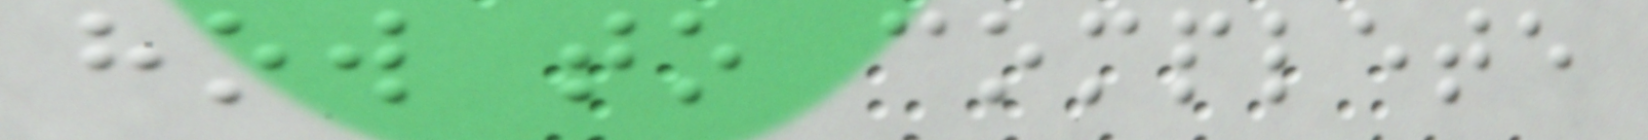how to complete
